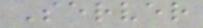Server
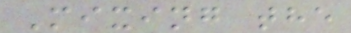Mixing the
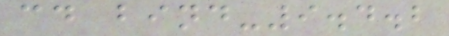cd bind-9.4.2
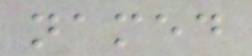named
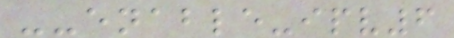--enable-ipv6
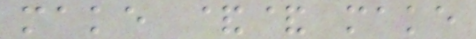make && make
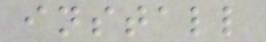install
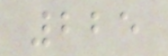225
